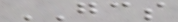GCS
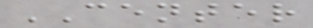CENTER
